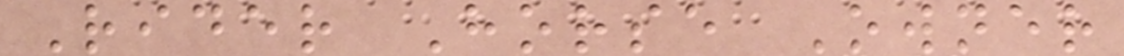Rider Horse Owner
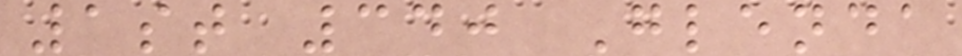1st 340 Glenda
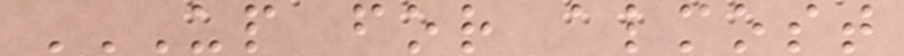UP FOR ALMOST
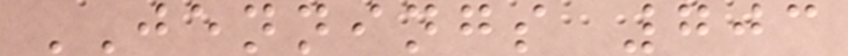JENNINGS 703
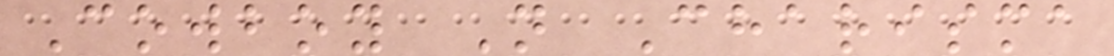Cowboy N Charisma
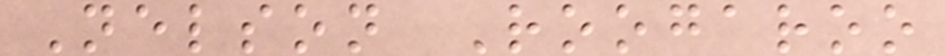Nelson Roogaroo
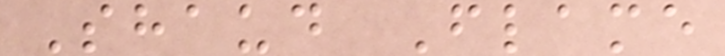Shaud Flame
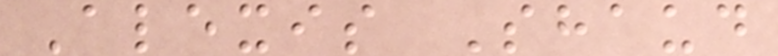Alexis Shaud
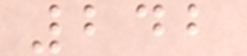242
